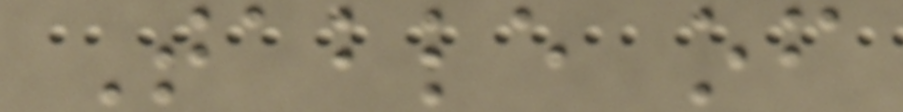Table of
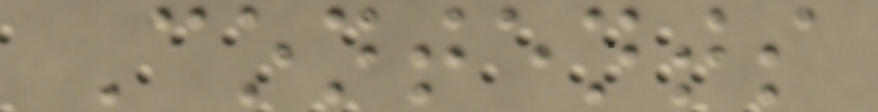Contents
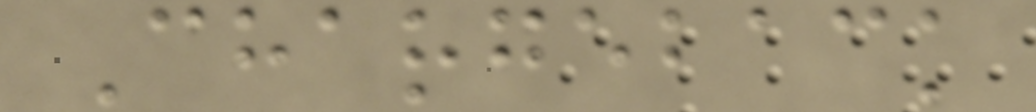Chargeback
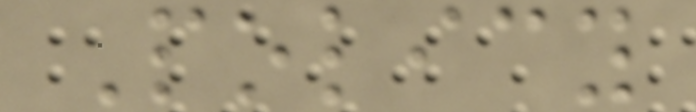Policy
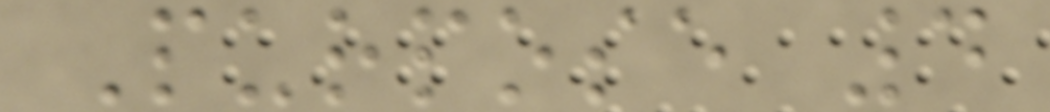Purpose 4
